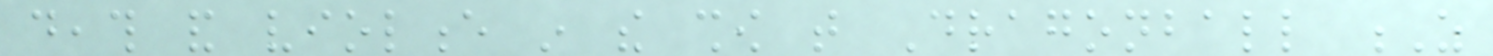death and violence in the show that Dragonball Z
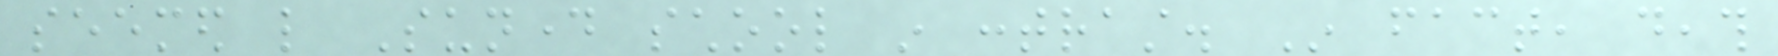seemed like Sunday school in contrast. In fact, death
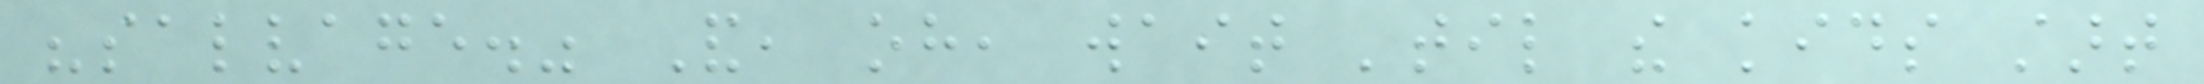"salvage." And, oh, wait 'til the kids start
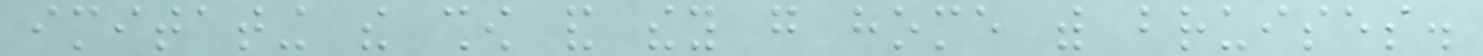imitating the show and they go home with bruises.
